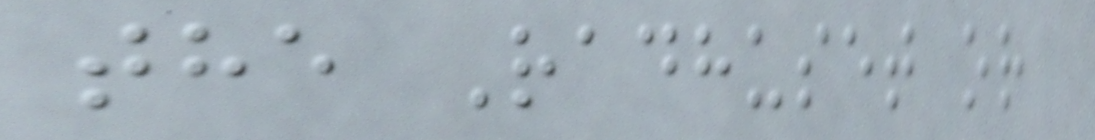the Radhuset or
